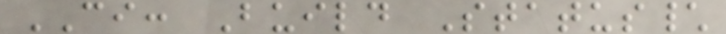CI: Build Status\
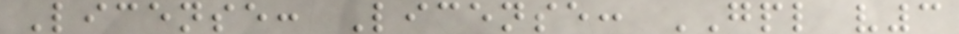License: License: GPL v3
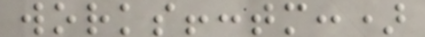works!:tm:)
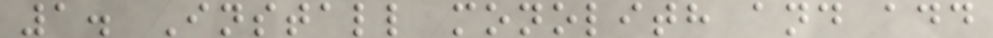1. Install monolith and add
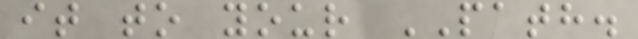it to your PATH.
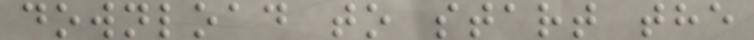download to start the
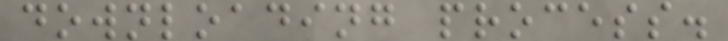downloading process.
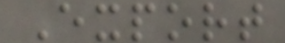Export
